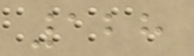128
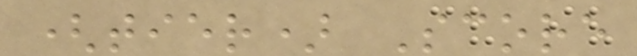(tier) Score
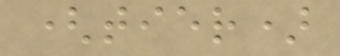(tier)
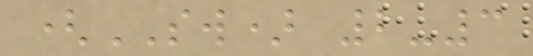(SW) 2-3
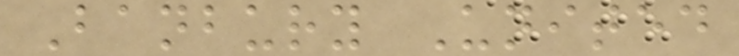Banbury United
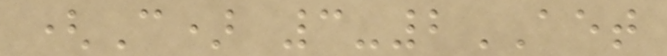(C) 3-2AET
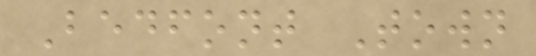Bedfont Town
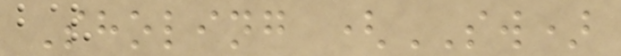Sholing (SW)
